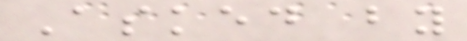Asked by
